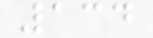134
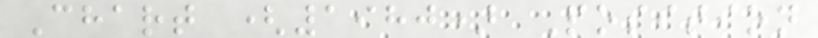Chart (1980) Position
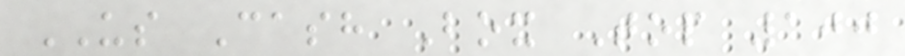US Cash Box Top 100
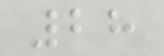28
